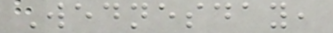Wednesday,
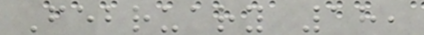February 18,
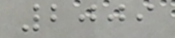2009
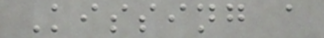Kissing a
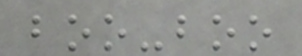boo-boo
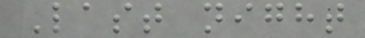Last night
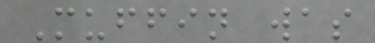Muffin was
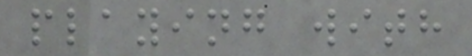playing with
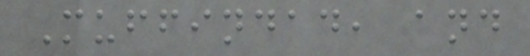Muffindad, and
